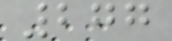277
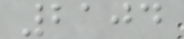2104
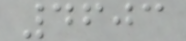4603
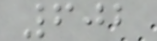602
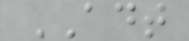ADT
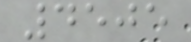4505
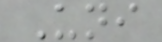Uni
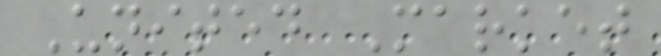United Market
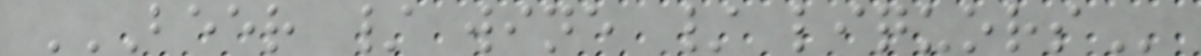BEER / WINE / LIQUORS
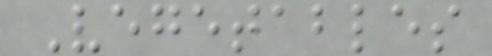Vegetables
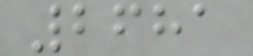2681
